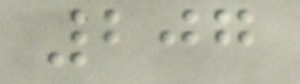207
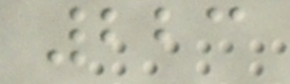223
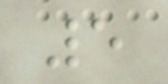5
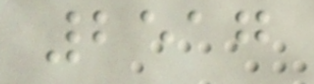2517
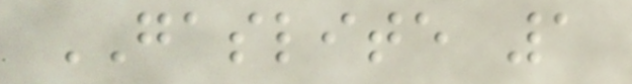GASLITE 1
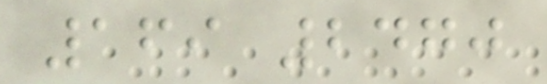169 2470
